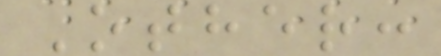Other:
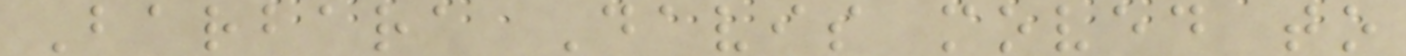Barbara Davis moved to
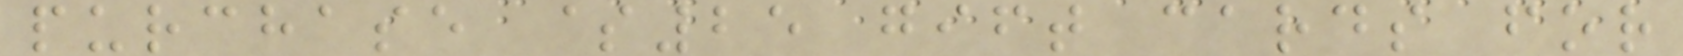purchase $25 gift cards for
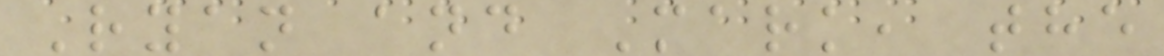Ryan and Mark, the
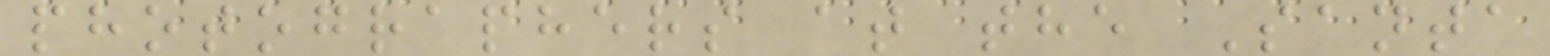photographers at the Santa
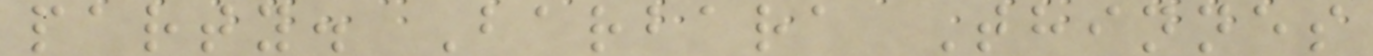party. Barbara Thinnes
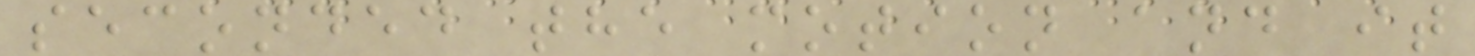seconded the motion and it
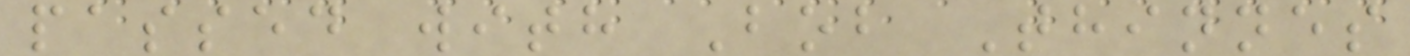passed with Bob Thinnes
